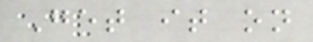Get it on
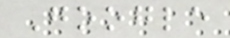Google
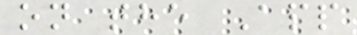on the App
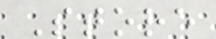Store
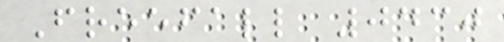Freefall 0430
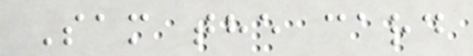Sam the card
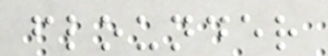flounder
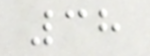38
